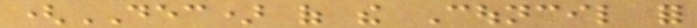(DEC) of the Council for
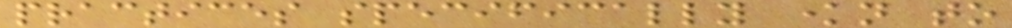practices specifically known to
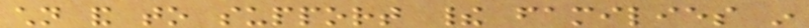children and to support their families in
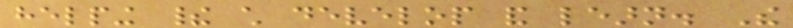helping their child develop and learn. The
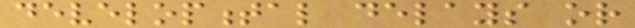developmental delays or
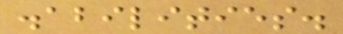disabilities.
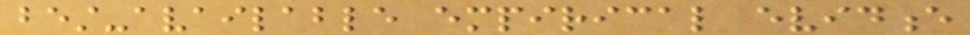best-available empirical evidence
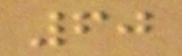60
